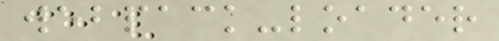webpack-loader
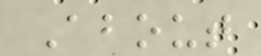About
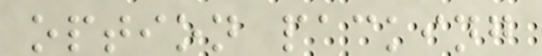option packing
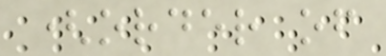(order of
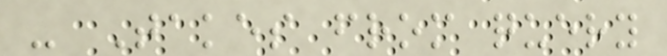- Takes from query
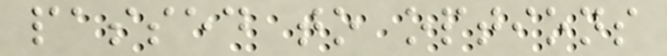passed to options
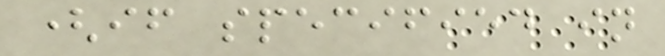(if specified in
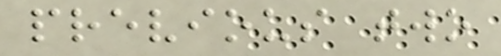previous two
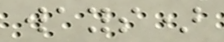ways)
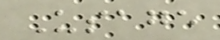Usage
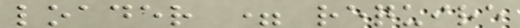loader = require
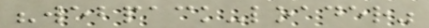"webpack-loader"
